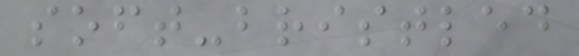soft-bristled
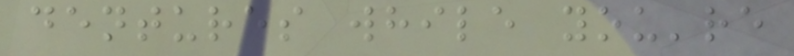dentures while you're
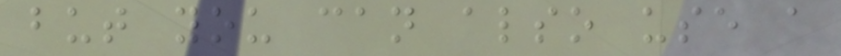but you can also use a
